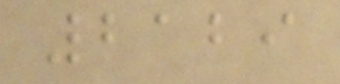2129
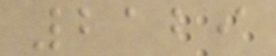2129
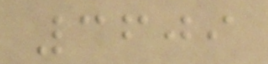3609
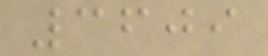3609
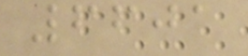6601
